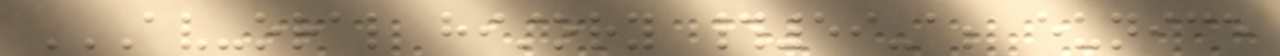AV-ORAL HISTORY #59-A; EUNICE
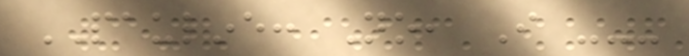PAULINE: No, I ---
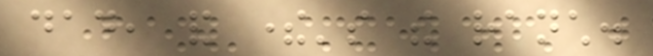dad, and there's the ranch.
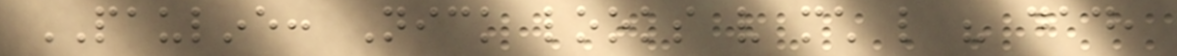PAULINE: Nick looks very much like his dad,
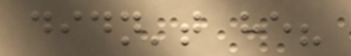didn't he?
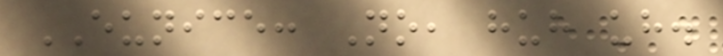EUNICE: No, huh uh.
